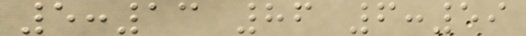5:13 86 6:59
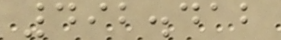492.412
